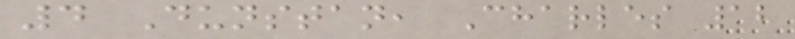4 Dunstan, Charles 12
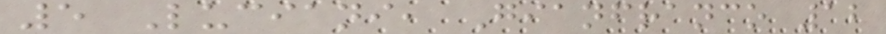5 Luciani, Gianfranco 12
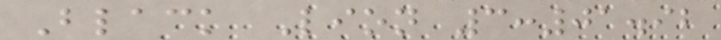Black Lion 3:01.92
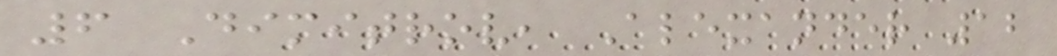6 Dimitrov, Alexander 12
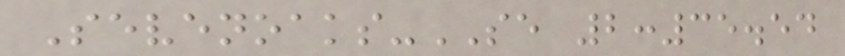Sevenoaks-SE 2:35.54
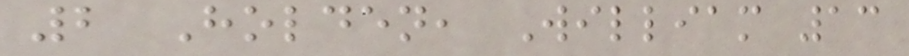2 Holden, William 13
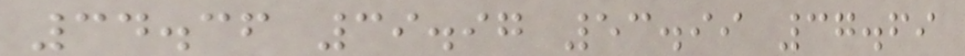34.36 39.97 53.99 37.69
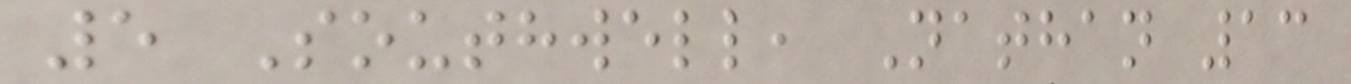5 Southwell, Nathan 13
